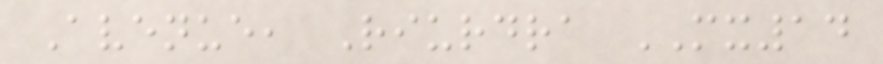Avenue, Riurdra MX14
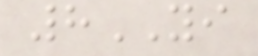8YI
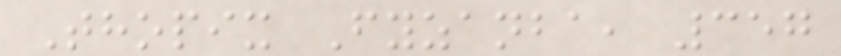Thopix Fyzanba, 357
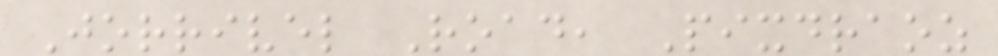Jorrivel Road, Pixdraoz
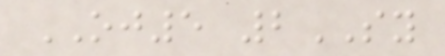OJ5 2SY
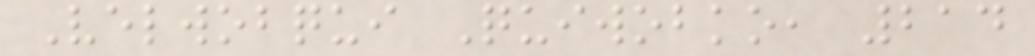Velwobqui Quiwobko, 214
